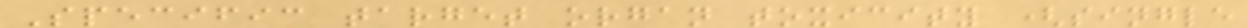Specific target organ toxicity (single
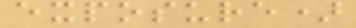exposure)
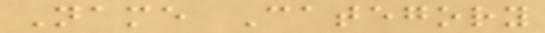Name Category
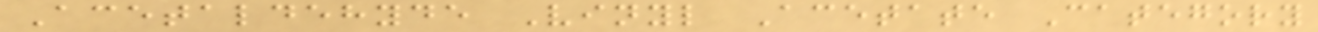Acetaldehyde Vinyl Acetate Category
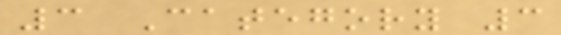3 Category 3
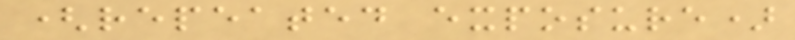(repeated exposure)
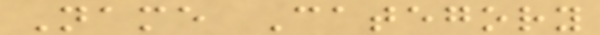Name Category
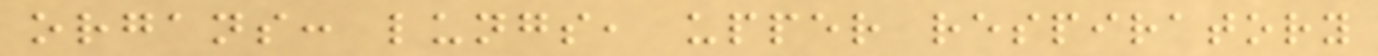organs: lungs, upper respiratory
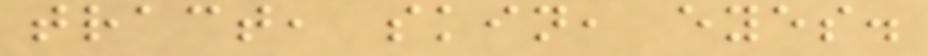tract, skin, eyes.
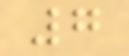7
